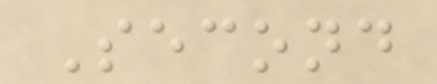Second
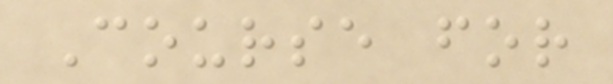Course for
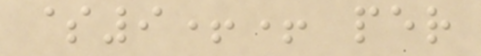$9++ per
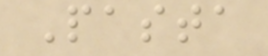Pasta
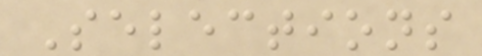Selections
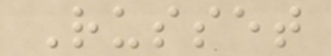Russet
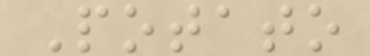Potato
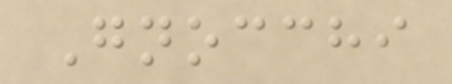Gnocchi
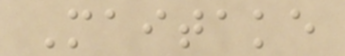Maitake
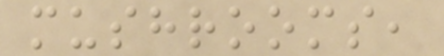mushrooms,
